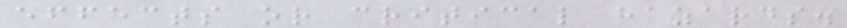effects or critical hazards.
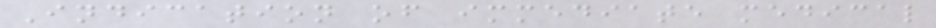Indication of immediate medical
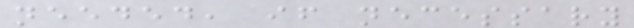needed, if necessary
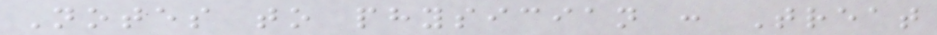Notes to physician : Treat
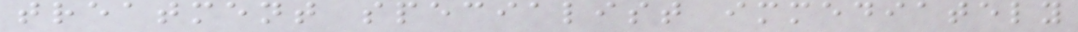treatment specialist immediately
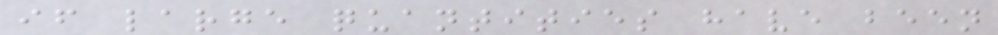if large quantities have been
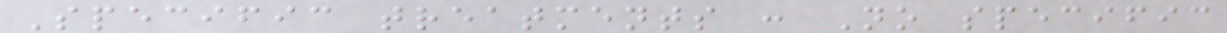Specific treatments : No specific
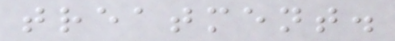treatment.
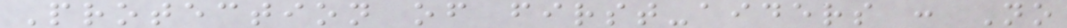Protection of first-aiders : No
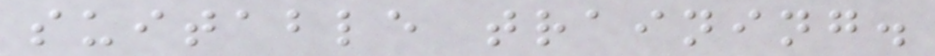suitable training.
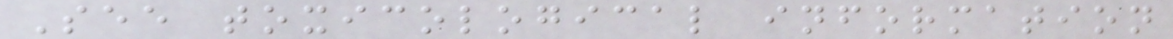See toxicological information
